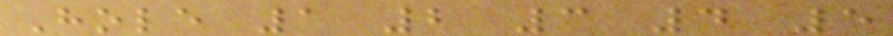Hole 1 2 3 4 5
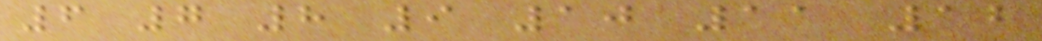6 7 8 9 10 11 12
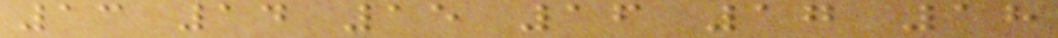13 14 15 16 17 18
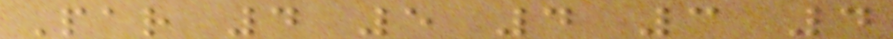Par 4 5 4 3 4
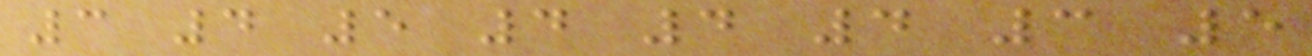3 4 5 4 4 4 3 5
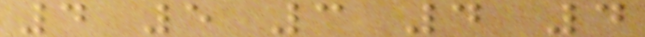4 5 3 4 4
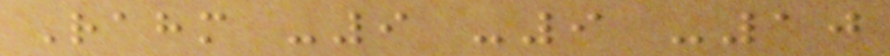Rahm -9 -9 -10
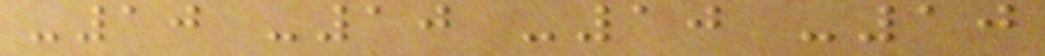-10 -10 -10 -10
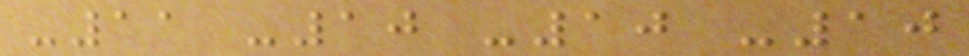-11 -10 -10 -10
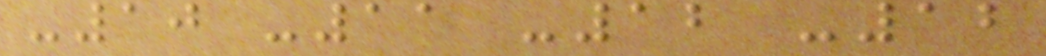-10 -11 -12 -12
